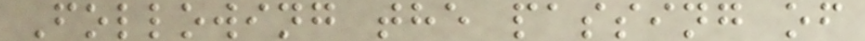Following the passing of
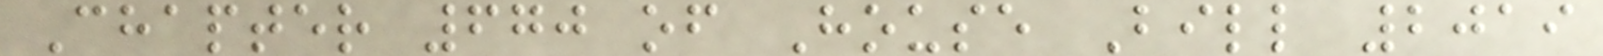Chapter 670 of House Bill 2019
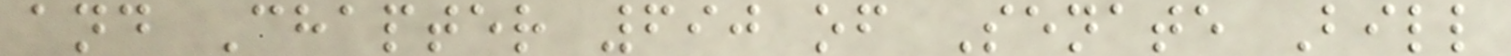and Chapter 690 of Senate Bill
